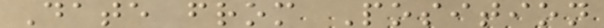Date from Position
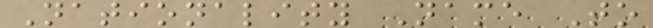Nationality Name To
